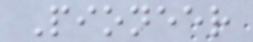Pioneer
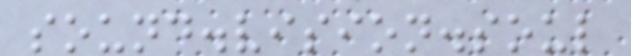sound.vision.soul
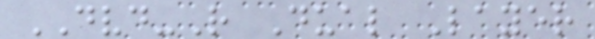DVD-R Dual Layer
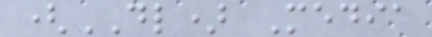(DL) Media
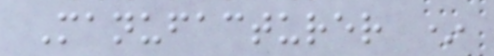Manufacturer *
